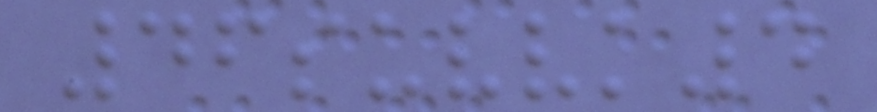46suvvk4
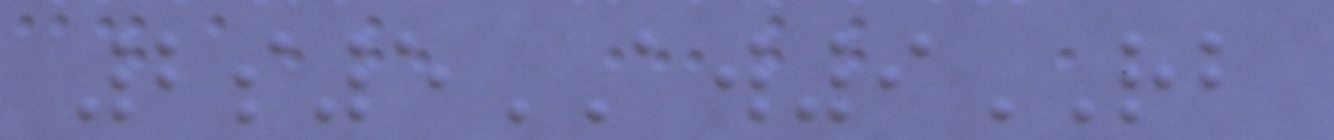2s5AW9RB
